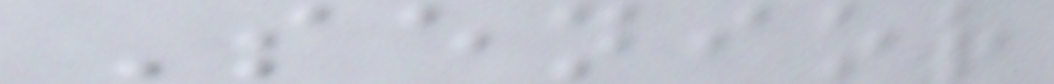Senior
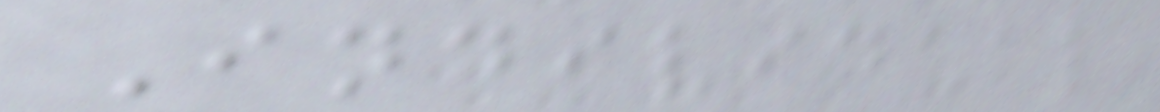Individual
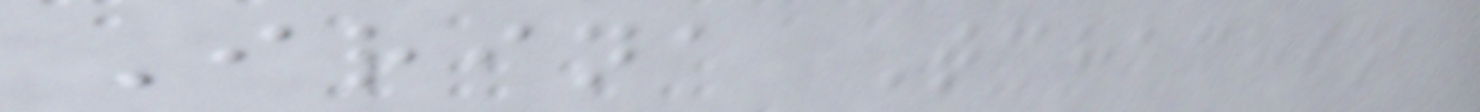Irina Tchachina
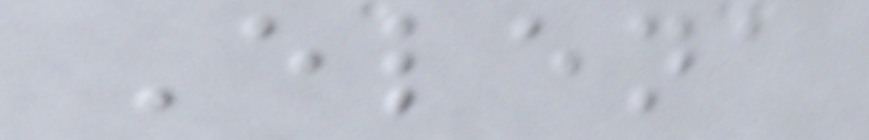Elena
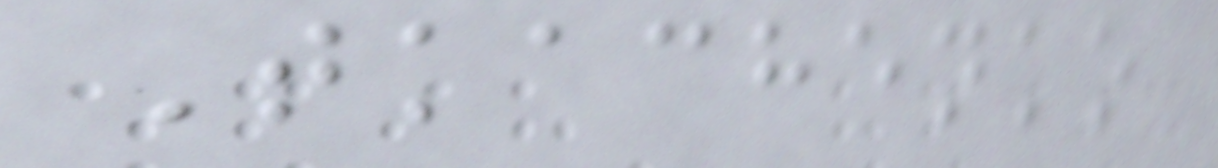Tkachenko
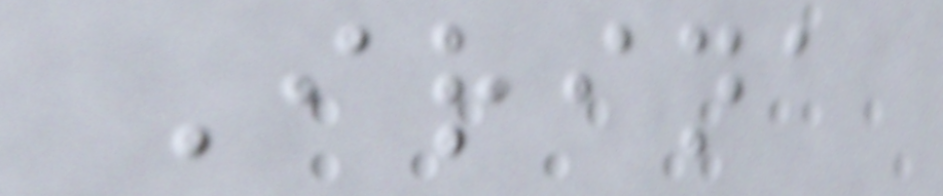Irina
